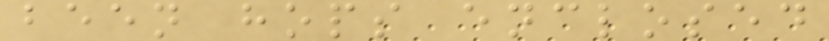been hops enclosed
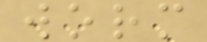worm
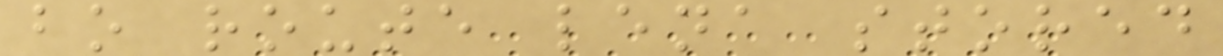bo route lena stored
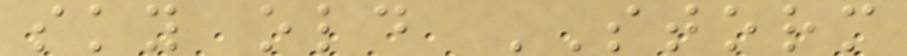sky old STORM
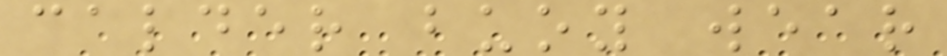calder buoy wear
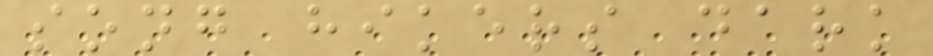song hikers dark
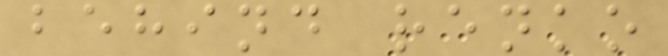behind renko
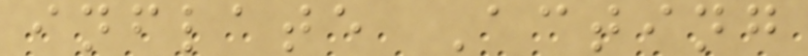inflate Acting
